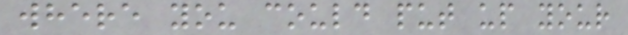where you could put up your
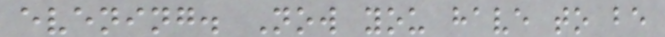evening. Now you have to be
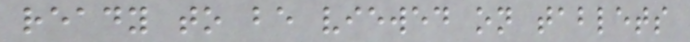ready to be viewed on tablets
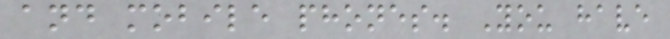and mobile phones. You have
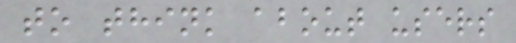to think about users
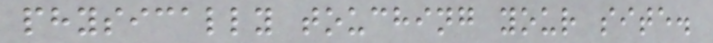physically touching your site.
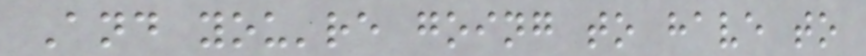And you're going to have to
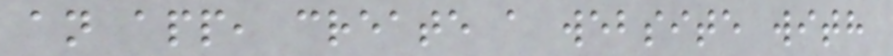an app, create a website with
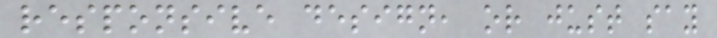responsive design, or just say
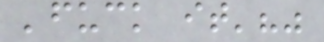'fuck it'?"
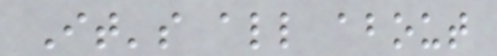It's all about
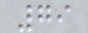79
